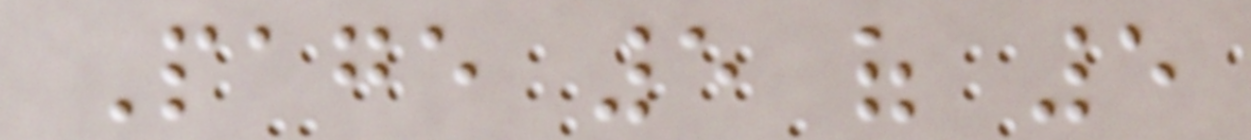Page 5 of 5
